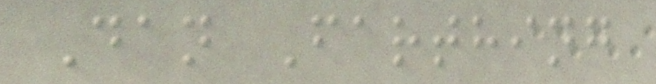Dan Farthing
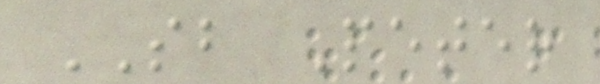SB Peter
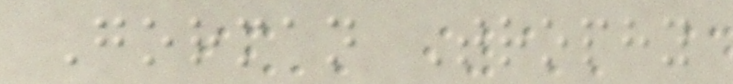Gorman Trophy
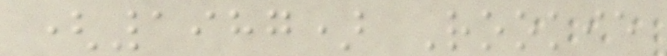(1987) Rookie
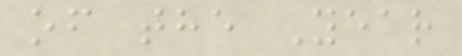of the Year
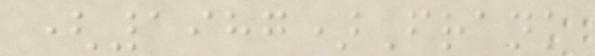(1987)Frank
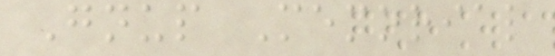Gnup Memorial
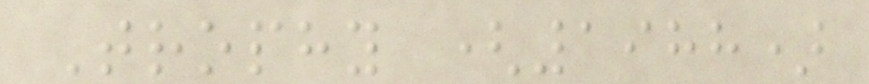Trophy (1988)
